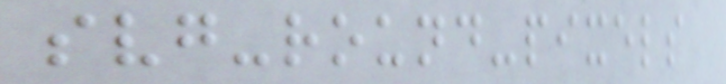svg-round-pixels
